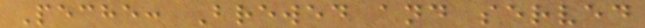Peche: Brewed and served
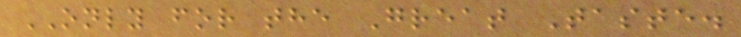ONLY for the Great Taste.
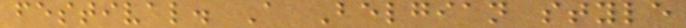festival. A Belgian style
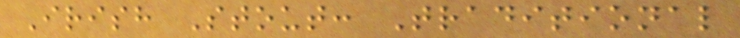Irish Stout: Traditional
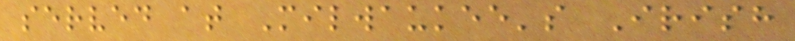served at Milwaukee's Irish
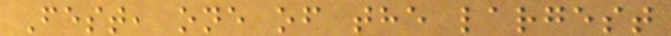Fest, one of the largest
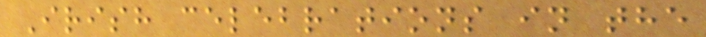Irish celebrations in the
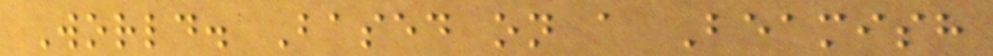World. Based on a Beamish
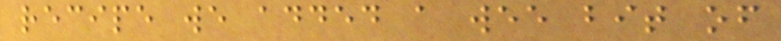recipe we added a wee bit of
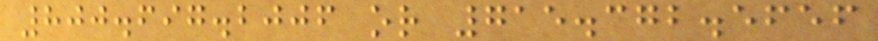800.697.2006 or 715.372.5656
